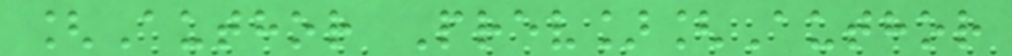[Author Prev][Author
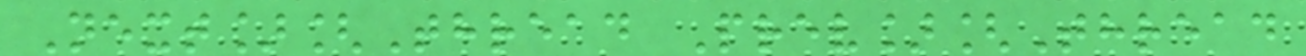Next][Thread Prev][Thread
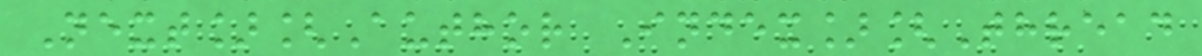Next][Author Index][Thread
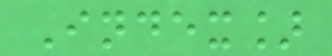Index]
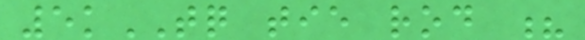5kTQ tie rod ?
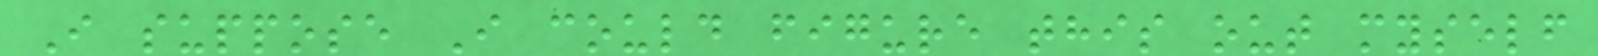I suppose I could figure this out myself
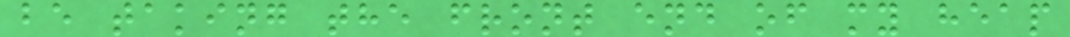be taking the front end of my heap
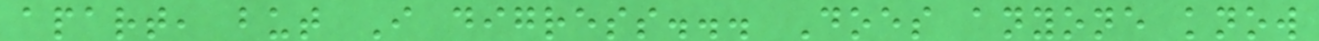apart, but I digress... Does anyone know
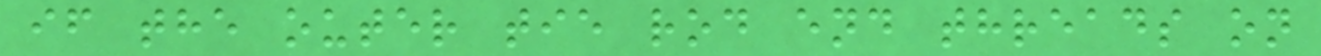if the outer tie rod end threads on
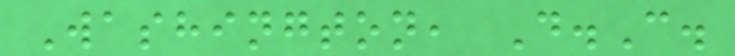Washington, D.C.
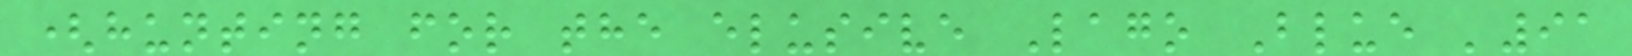(hunting for the elusive Lago Blue '91
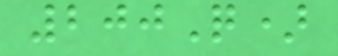200Q)
